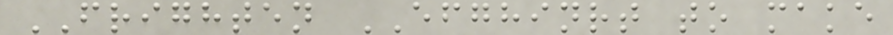FRIGHTEN EFGHINRT to make
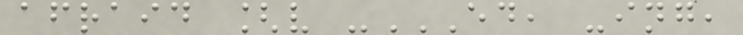afraid [v -ED, -ING,
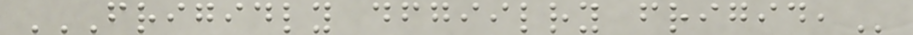FRIGIDLY DFGIILRY FRIGID,
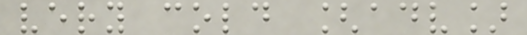very cold [adv]
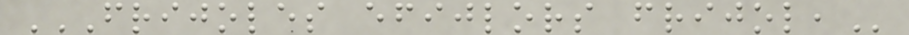FRIJOLES EFIJLORS FRIJOL,
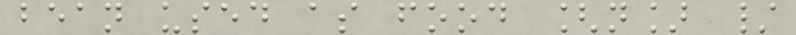bean used as food [n] /
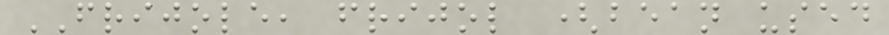FRIJOLE, frijol (bean used
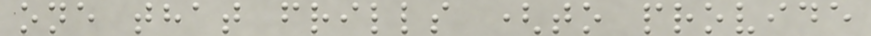one that frills (to provide
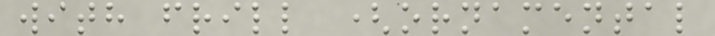with frill (ornamental
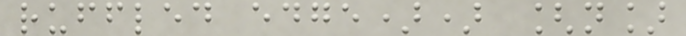ruffled edge)) [n]
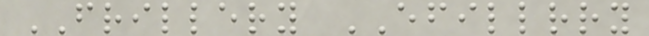FRILLERY EFILLRRY
